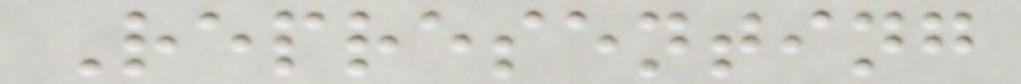Representing
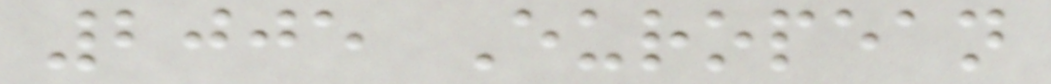2005 European
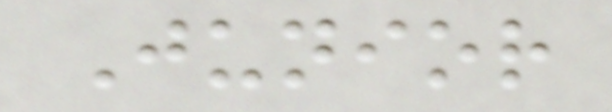Junior
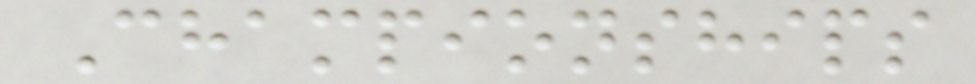Championships
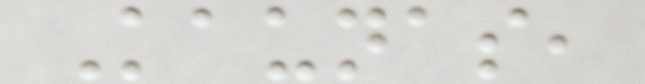Kaunas,
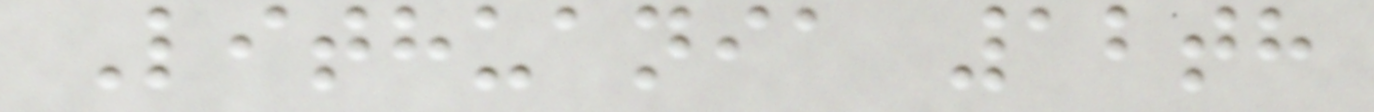Lithuania 12th
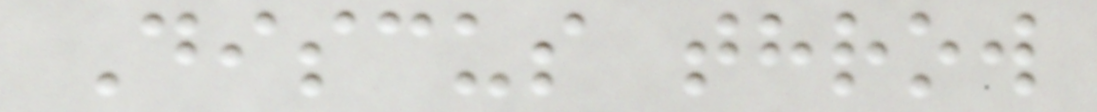Discus throw
